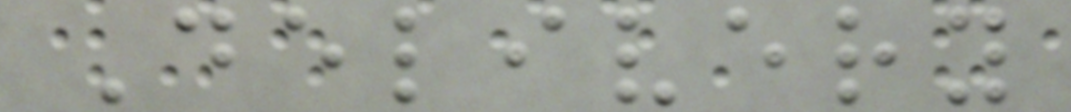Delivery
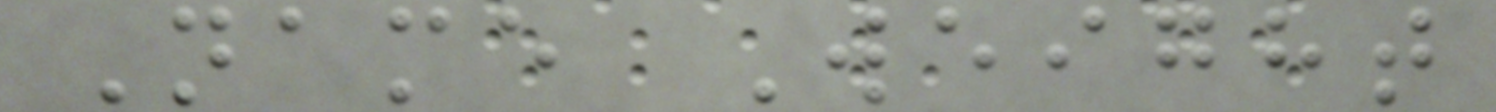Name Weight
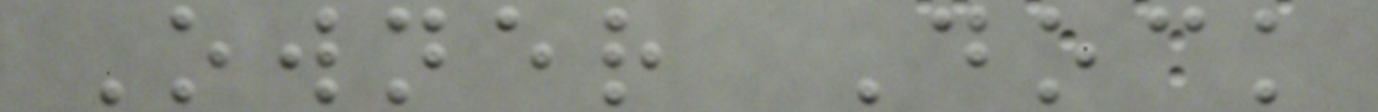Owner Dock
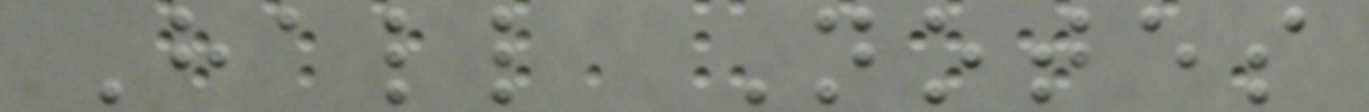Hall Notes
